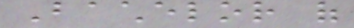Bachelor of
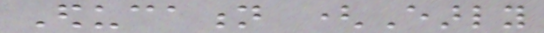Education (Early
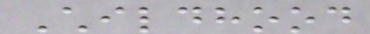Childhood
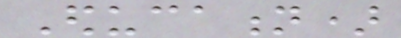Education)
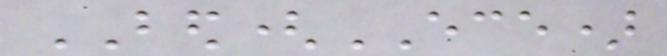BED(ECE)
